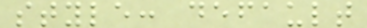style: default
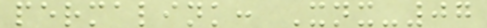permalink: Xnx-07
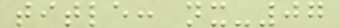title: nx-07
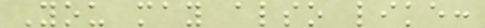You may also like:
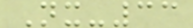Nx-33
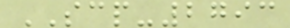SCP-2793
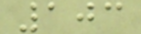103
